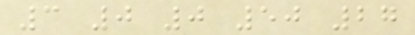3 0 0 50 27
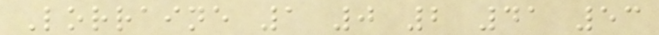Lorraine 1 0 2 41 53
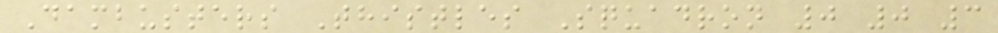Dambusters Thistles Squadron 0 0 3
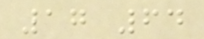17 64
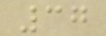37
